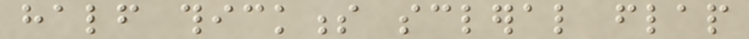half thickness scleral flap
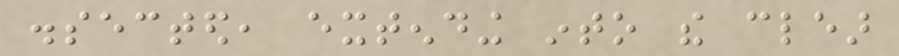dissected, extending into the clear
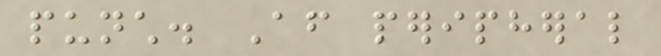punch. After peripheral
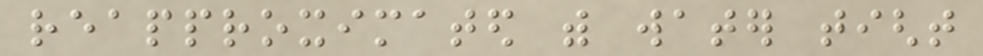reapproximated with water tight
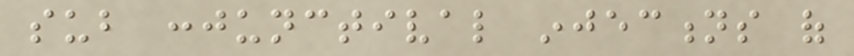sub conjunctival injections of
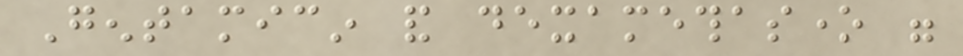Gentamicin and dexamethasone were
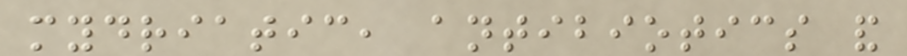mydriatic, antibiotics and
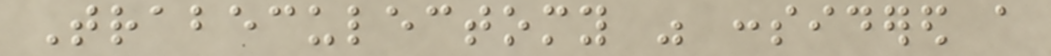Trabeculectomy was considered a
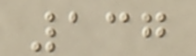137
